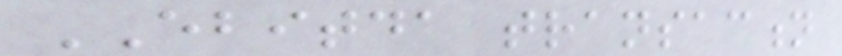EBITDA transaction
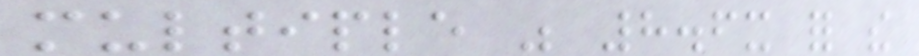multiple was 8.6x for the
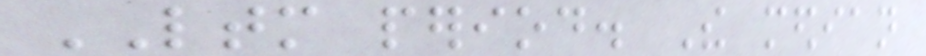LTM period. The median
